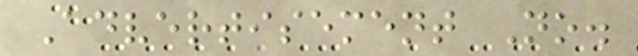Advertisement No.
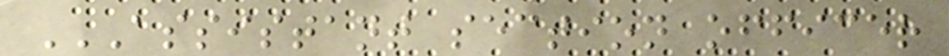ASSISTANT SECTION OFFICER
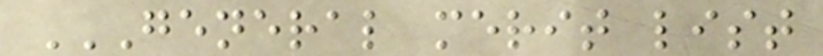GENERAL MERIT LIST
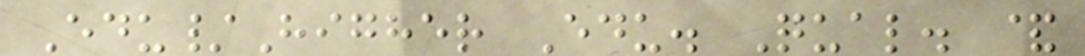Edu/Higher Edu. Qual. &
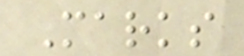Marks
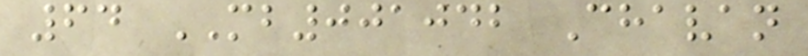64 MB001042 Chavan
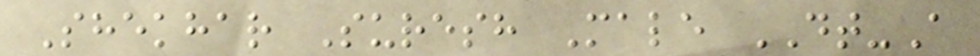Shekhar Suresh Male DT-A
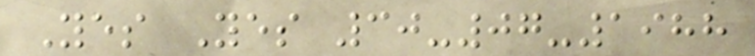Yes Yes 30-07-1988
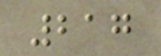217
